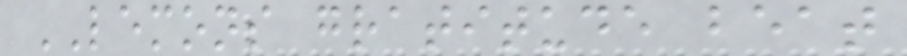LEMONS gratitude beat
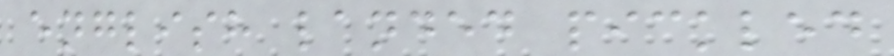english landed pickled
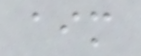aim
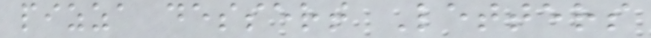pizza dessert Letters
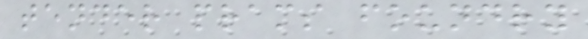tender prams foundry
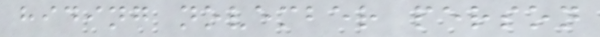hiding november person
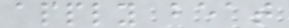apply beat
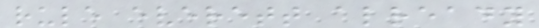rule everett already
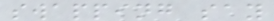swapping say
